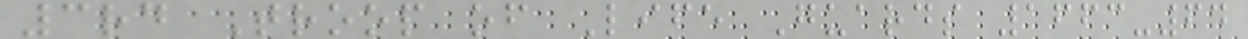3rd Troop of Life Guards 1663-64
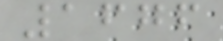1676
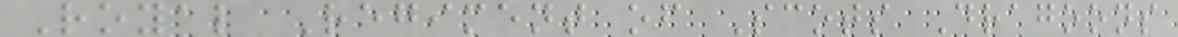Royal Regiment of Scots Dragoons
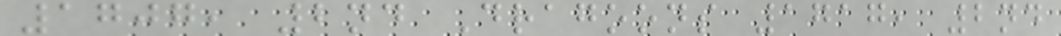1707, 2nd Dragoons 1717, 2nd
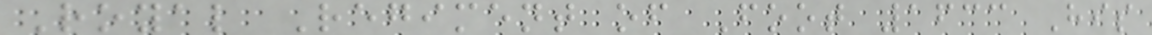Royal Regiment of Foot 1633 His
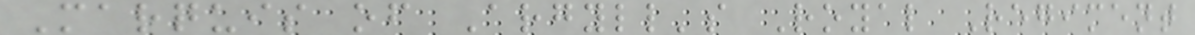Marquis of Argyll's Royal Regiment
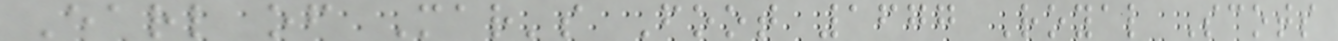Earl of Mar's Foot 1677 Royal Scots
